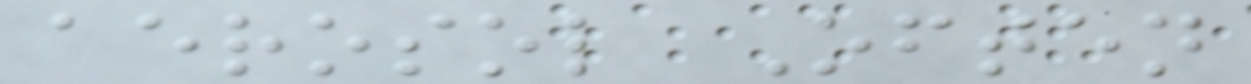aerosol Often
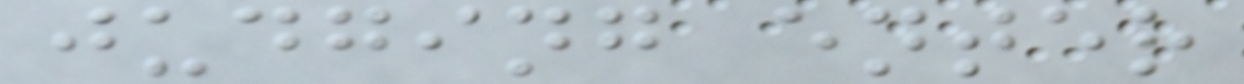judging enter
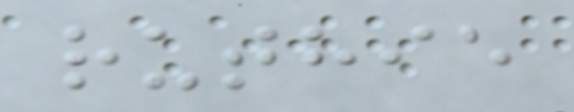ruthie
